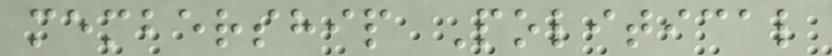membership Political
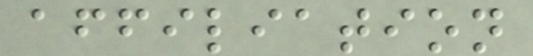affiliation
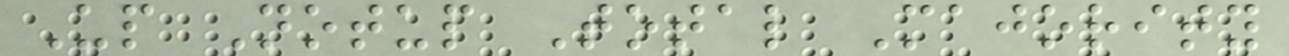Up Notup Total Majority
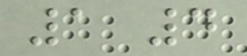1 4
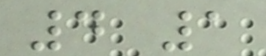4 1
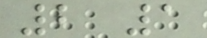2 1
